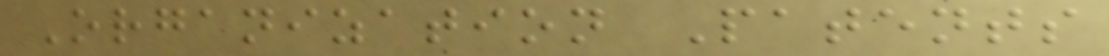Organization Patents
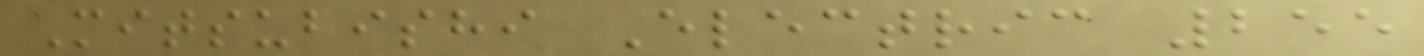Mitsubishi Electric 255
